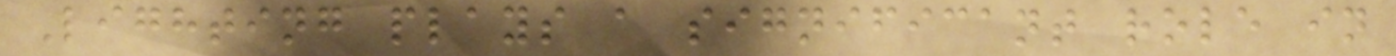Lighting plays a significant role in
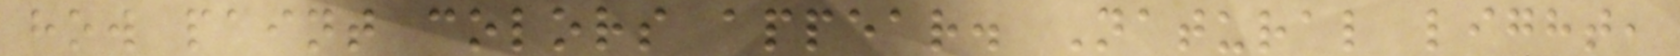how paint colors appear. Natural light,
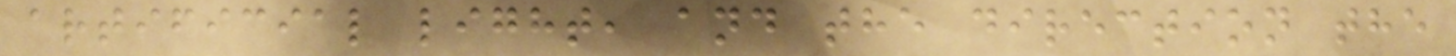artificial light, and the direction the
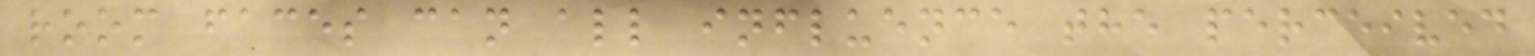room faces can all influence the perceived
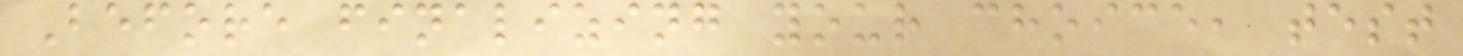Before finalizing your choice, test
